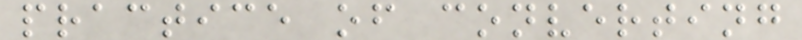practice of converting
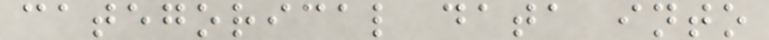categorical data into
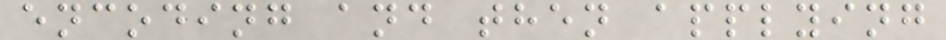encoding and then applying
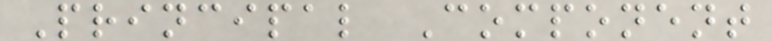Principal Component
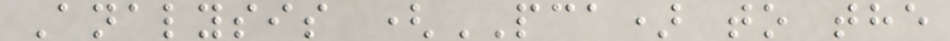Analysis (PCA) to the
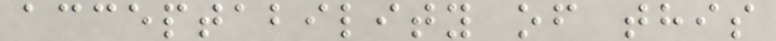acceptability of this
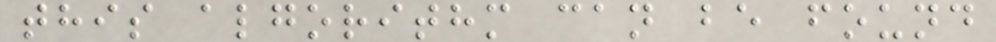this algorithm can be found
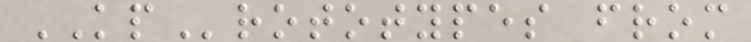KPrototypes from
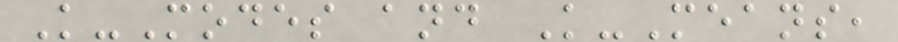K-Modes and K-Means,
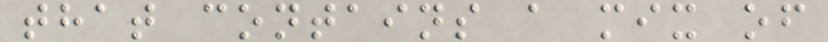that contains a mix of
